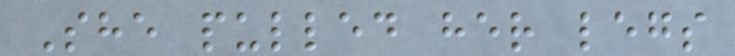She pulled her legs
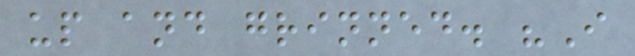up and grinned. "I
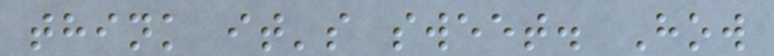think it's sweet. How
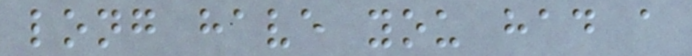long have you had a
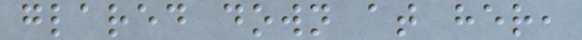glared down at her,
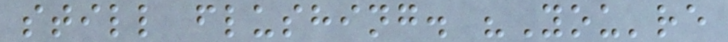still flushing. "You're
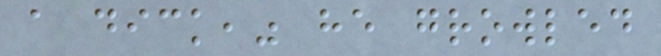a dick," he growled
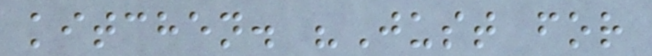kitchen. "Just for
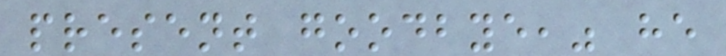present goodbye," he
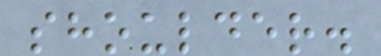shoulder.
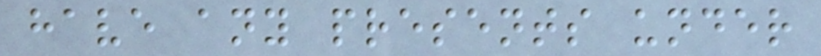have any presents under
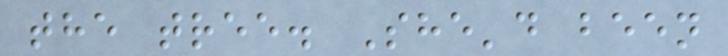the tree. She'd been
